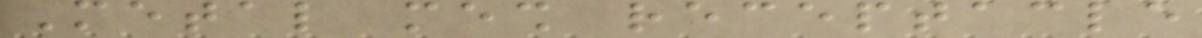Metal mesh receptacle
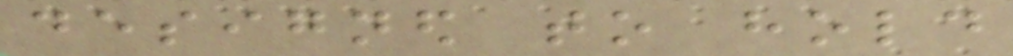designed to hold
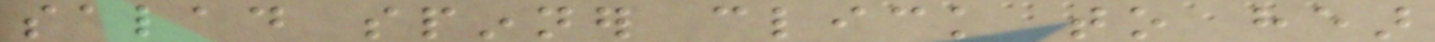salad spinner click to hear
